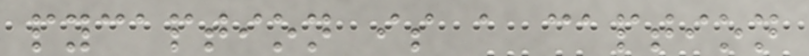pycaption is a caption
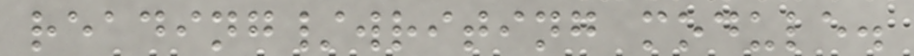reading/writing module.
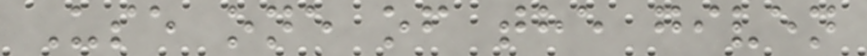Use one of the given
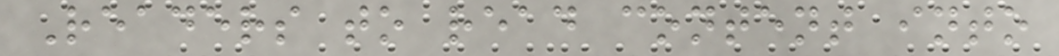Readers to read content into
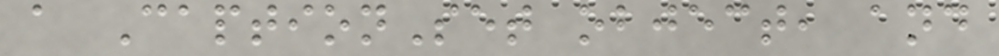a CaptionSet object, and
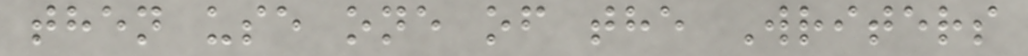then use one of the Writers
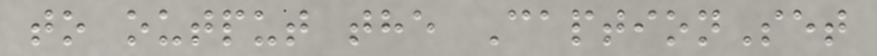to output the CaptionSet
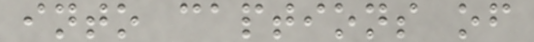into captions of
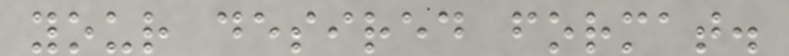your desired format.
